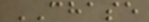CHASE
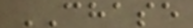CHASE
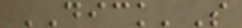DICK'S
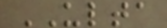ULTA
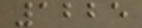1225
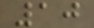10
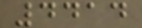4414
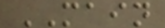MAIN
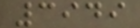3949
